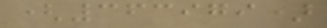(363979)
